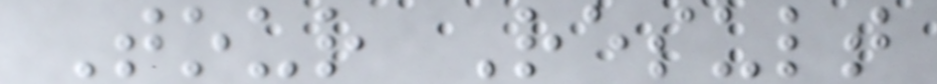Tour Result
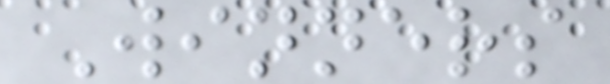Winners
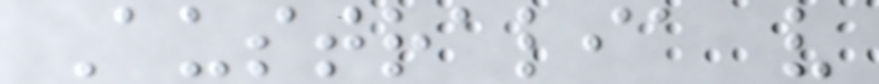Australia v
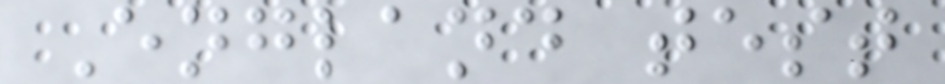England test
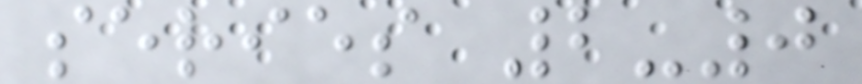series 2-0
